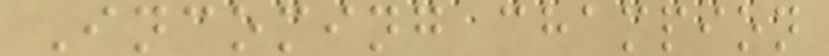Incoming champion
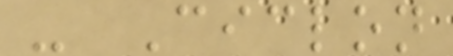- Ciclon
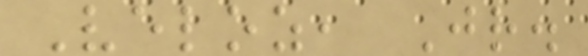Veloz, Jr.
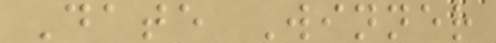Date Winner
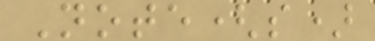Note(s)
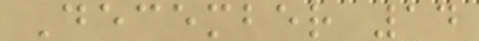December 14
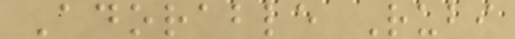Adorable Rubi
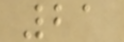21
